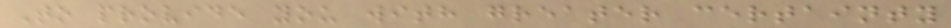To provide you with greater certainty
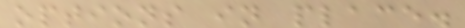options in place.
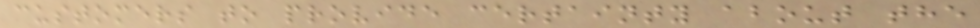customers to provide certainty about the
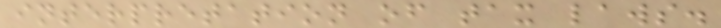interpretation of tax laws.
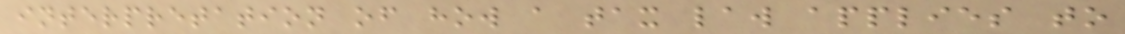interpretation of how a tax law applies to
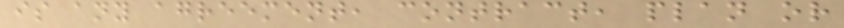is any agreement, contract, plan or
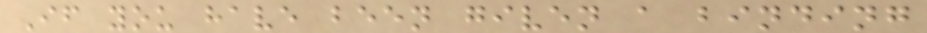If you have been given a binding
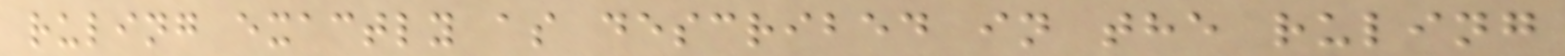ruling exactly as described in the ruling
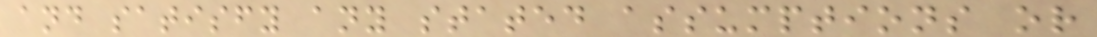and satisfy any stated assumptions or
